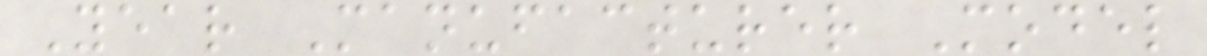Year Manufacturer Model
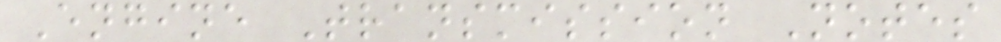Engine Transmission Notes
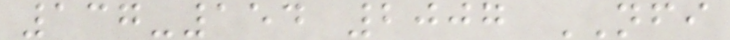137-154 2007 NFI
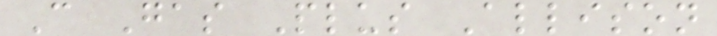C Gas Plus Allison
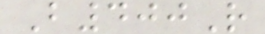B400R
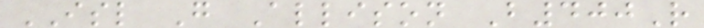ISL G Allison B400R
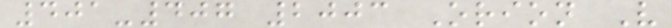401-407 2003 Orion V
